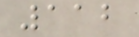112
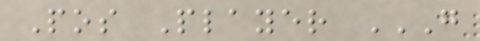Pos Player G
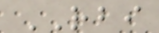RBI
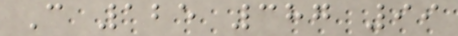C 125 387 99
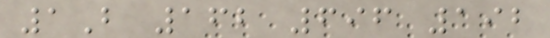1B 162 696 192
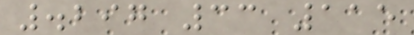.297 33 115
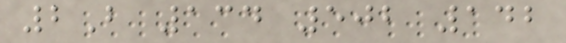2B 134 502 142
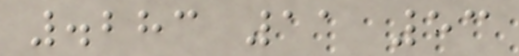.283 11 53
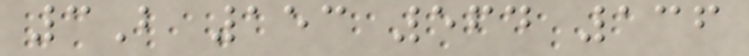3B 153 564 136
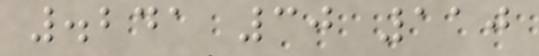.241 30 110
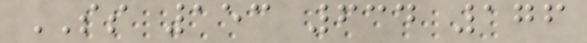SS 153 634 176
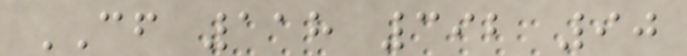CF 118 392 90
